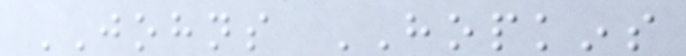JOHNS HOPKINS
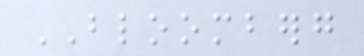BLOOMBERG
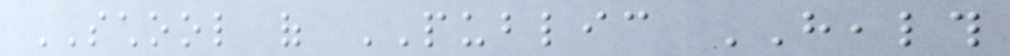SCHOOL of PUBLIC HEALTH
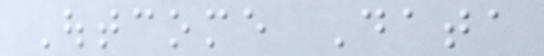Outcome Data
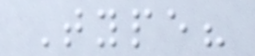Type?
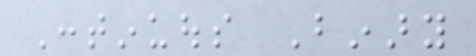Continuous Binary
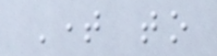Time to
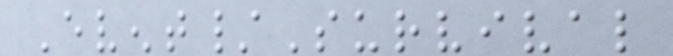Event/Survival
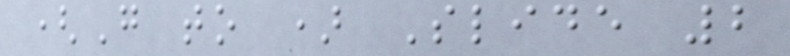(Go to ) Slide 2
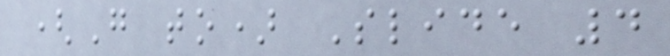(Go to) Slide 4
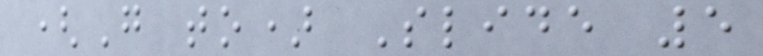(Go to) Slide 5
